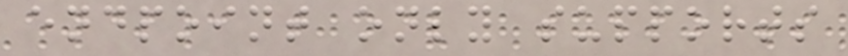endpoint only supports
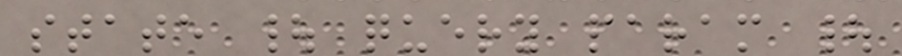state | query param |
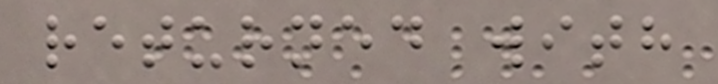returned with
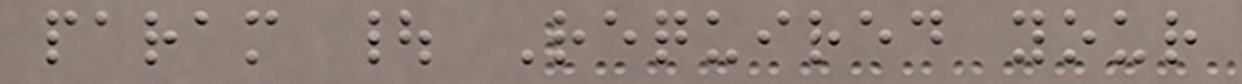param | Required your
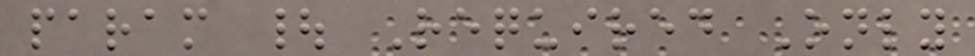param | Required Only
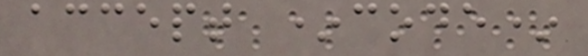accept *code*
